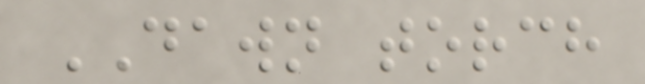DAWN torch
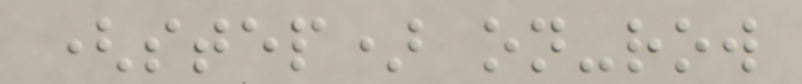(step) on-row
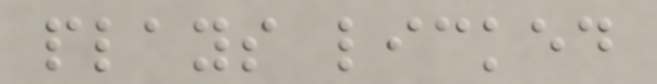plays licked
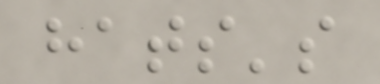hats's
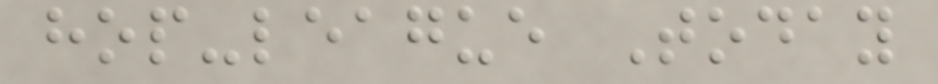hop-league Today
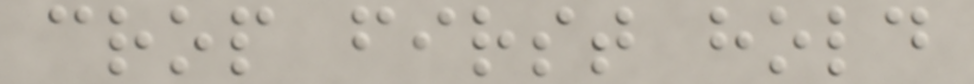crop first hold
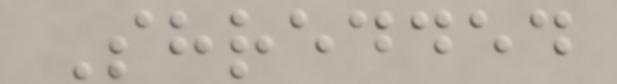Shredded
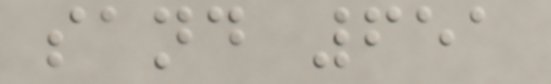sand 651
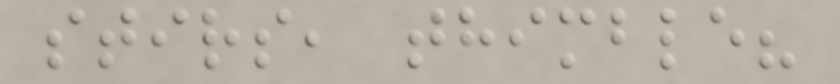stirs, thimble?
